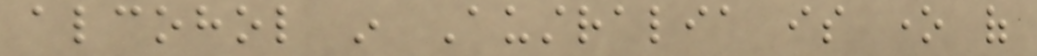alcohol in Australia is one of
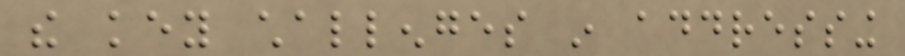the key challenges in addressing
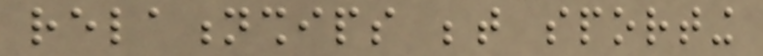relationships between sporting
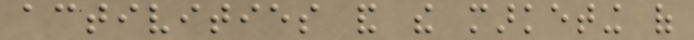activities and the marketing of
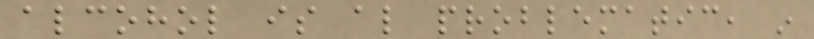alcohol is also problematic, in
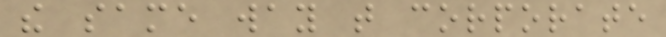the same way that corporate
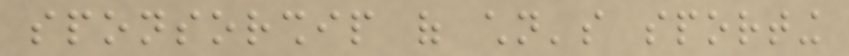sponsorship of children's sporting
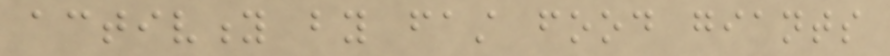activity by fast food giants
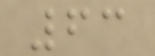63
